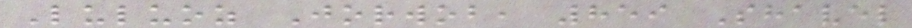Luluoz Jorwob, 859 Shavel
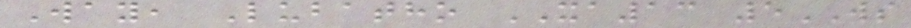Way, Lubatho XA13 5WS
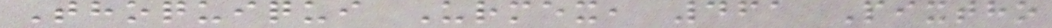Thoquiqui Urmex, 461 Pixtho
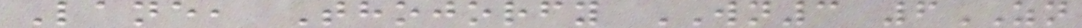Lane, Thojorfy WN3 6ZN
